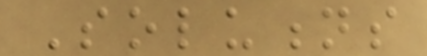Solutions
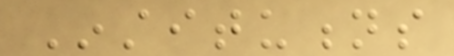Institutions
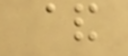&
